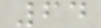64
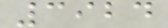3924
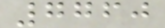7760
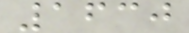1630
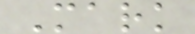Mark
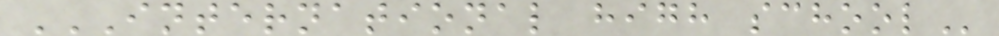INTERNATIONAL HIGH SCHOOL
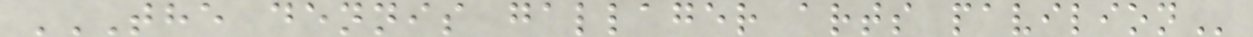THE DENNIS GALLAGER ARTS PAVILION
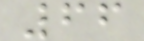66
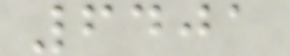6401
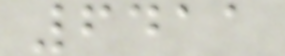6411
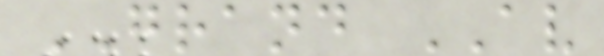GRAND AV
